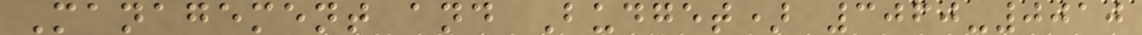Management and Budget) 3060-0010
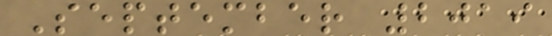September 2019
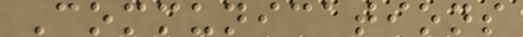Communications
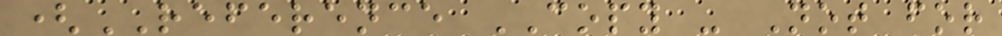(REFERENCE COPY - Not for
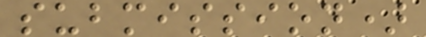submission)
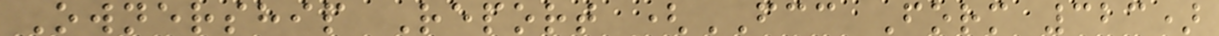Ownership Report (FCC Form 323)
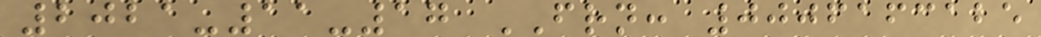2021-11-17 FRN: 0006163125
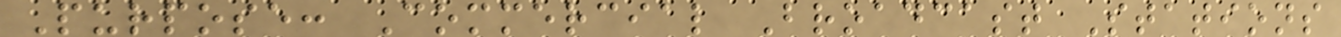Purpose: Commercial Broadcast Stations
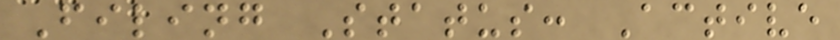Filing Status: Active
